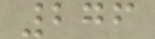276
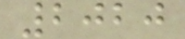2020
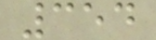354
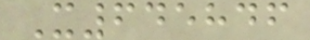X645846
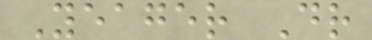Yeager Dr
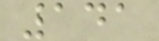141
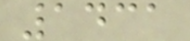1431
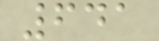641
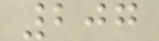207
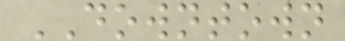DOWNTOWN
